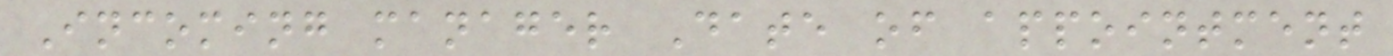Incoming manager Date of appointment
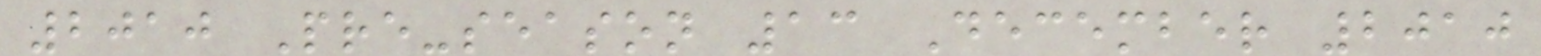2010 Pre-season 13 December 2010
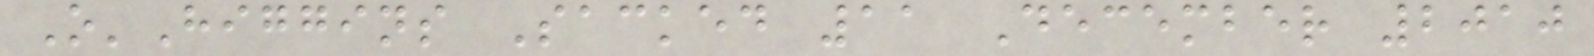O'Higgins Sacked 11 December 2010
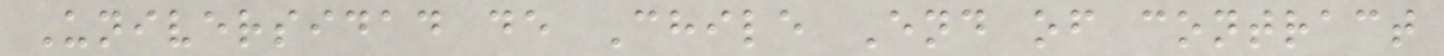Universidad de Chile End of contract
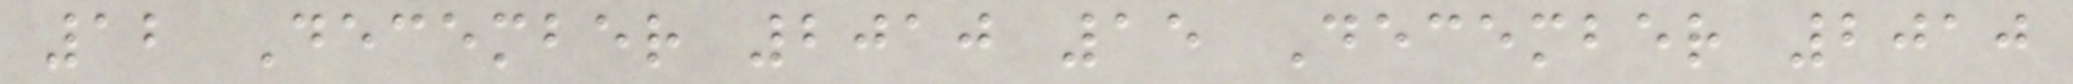12 December 2010 15 December 2010
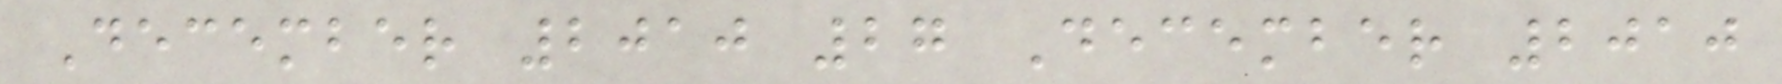December 2010 27 December 2010
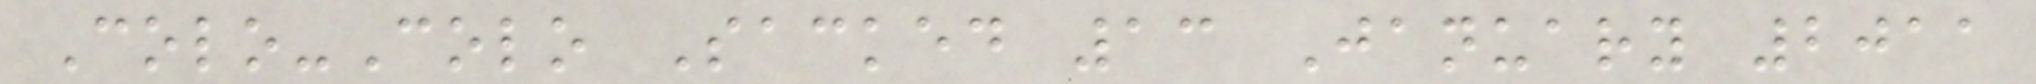Colo-Colo Sacked 13 January 2011
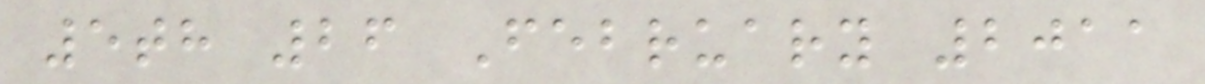5th 26 February 2011
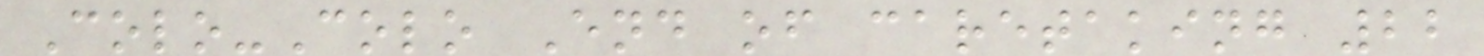Colo-Colo End of caretaking 22
